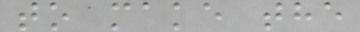to make the
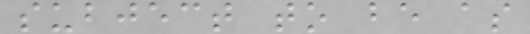subject to be as
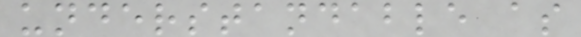understandable as
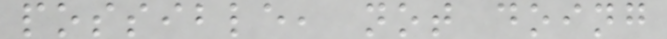possible, not doing
